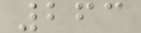263
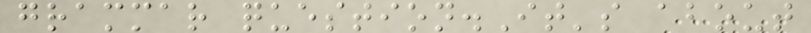grammar question.It's about
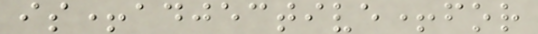is+adjective+for
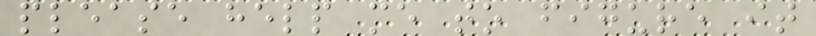please help me to figure it
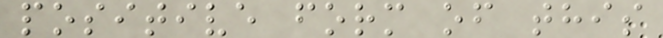positive form of this
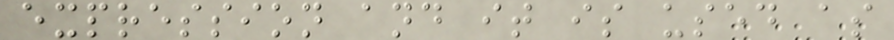expression and it is used as
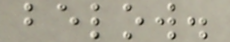below.
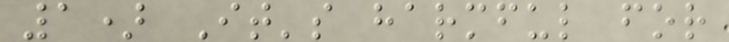1) It's harmful for
